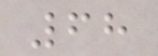68
